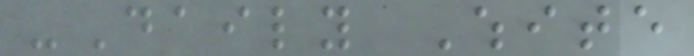-Daily White
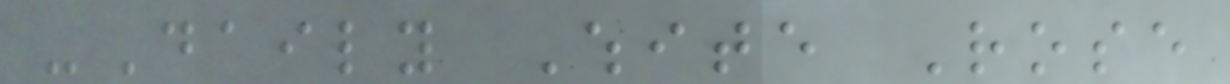-Daily White Rose
